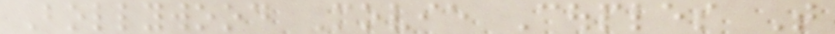Bollywood Movie Couples That
